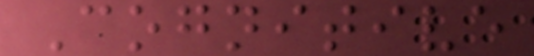Cognitive
